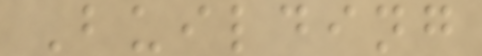Building
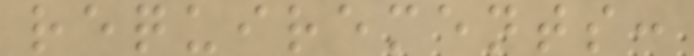requirements:
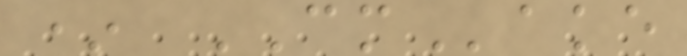* CMake
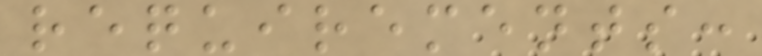requirements:
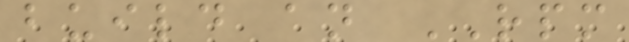build an RPM
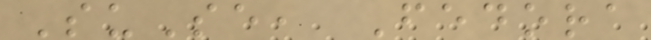SuSe, Fedora
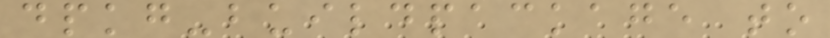dpkg-buildpackage to
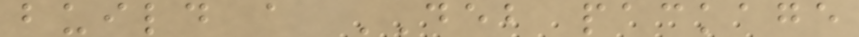build a DEB package
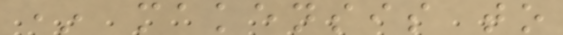* makensis to
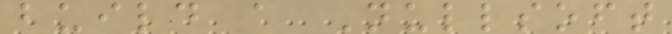build a Nullsoft
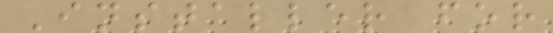Installer for
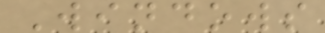Windows
